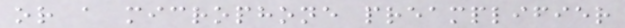or a microphone preamplifier
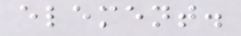element.
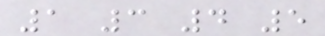1 3 4 5
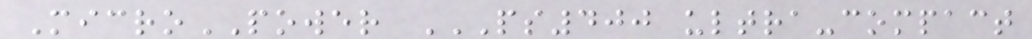MicroPOWER PS400 ULTRA-COMPACT
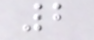2
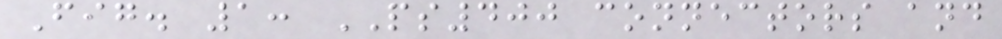Fig. 1: PS400 connectors and
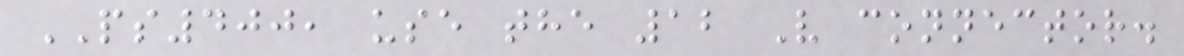PS400, use the 12 V connector.
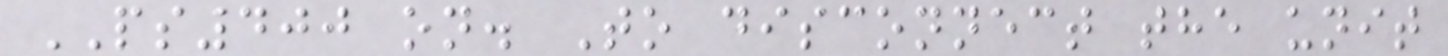PS400 on. To disconnect the unit
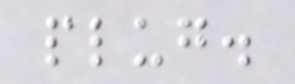plug.
